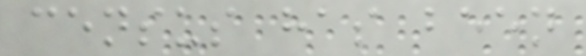census has been
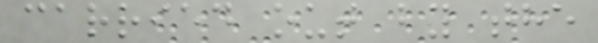carried out by the
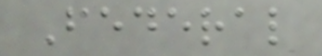Federal
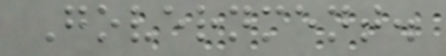Government.
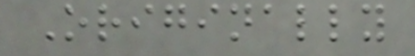Originally
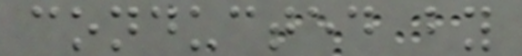conducted by
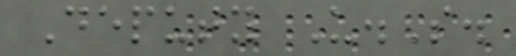Deputy U.S.
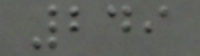249
